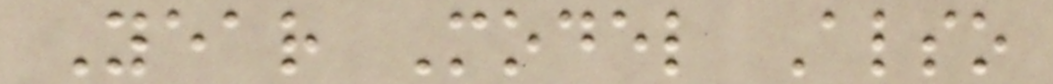Year Model Also
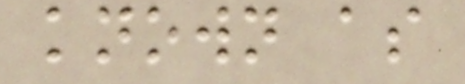known as
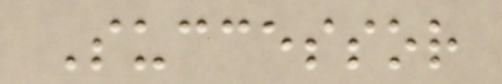Successor
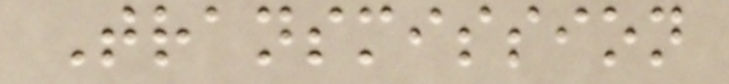Transmission
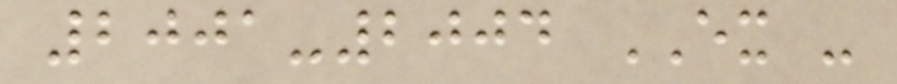2001-2004 EX -
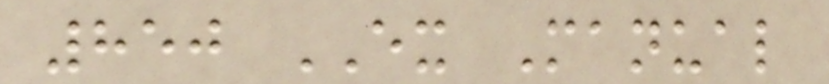850 EX Manual
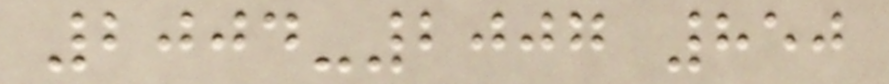2004-2007 850
